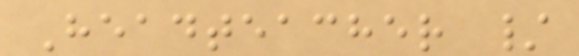Headteacher /
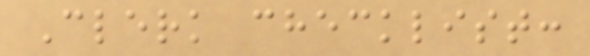Clerk checklist:
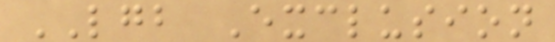LGB Exclusion
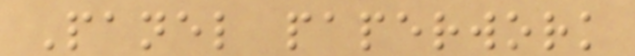Panel paperwork
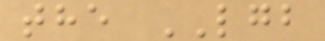the LGB
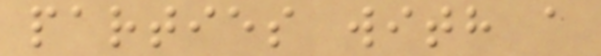parties with a
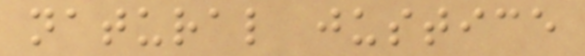natural justice
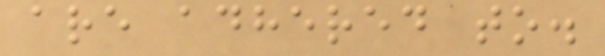are adhered to.
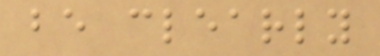be clearly
